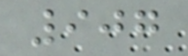907
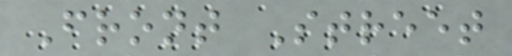Front Street
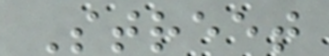Street
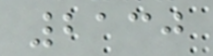2130
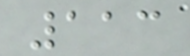113
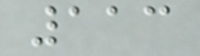113
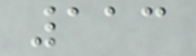113
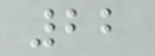22
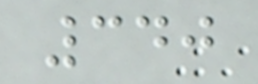340
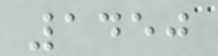1450
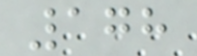178
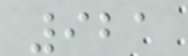921
